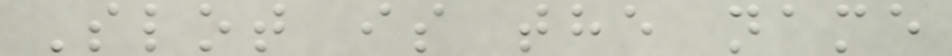Slot is the name
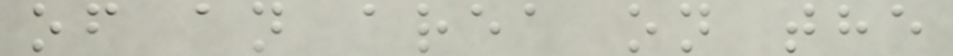of an area on the
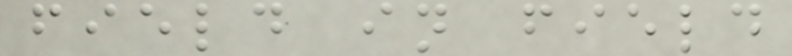field in field
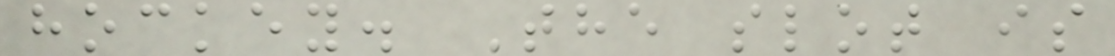hockey. The slot is
